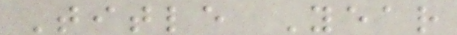Title Year
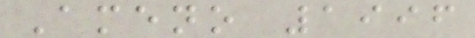Ameno 1996
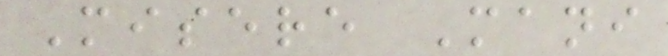Misere Mani
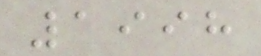1998
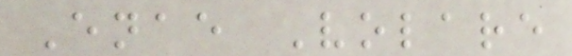Enae Volare
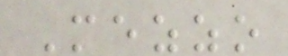Mezzo
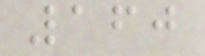160
